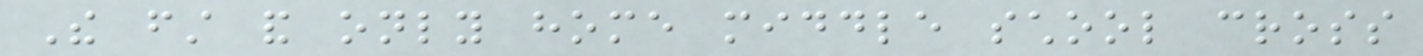The first and only home middle school cross
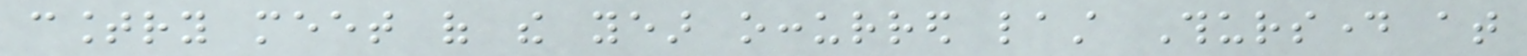country meet of the year occurred last Thursday at
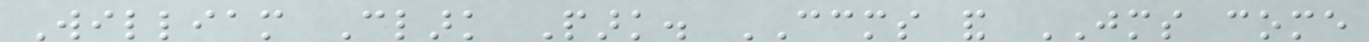William Clark Park. CCMS and JMS come
